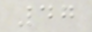47
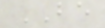BE
